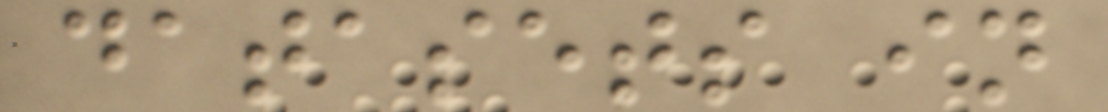datasets in
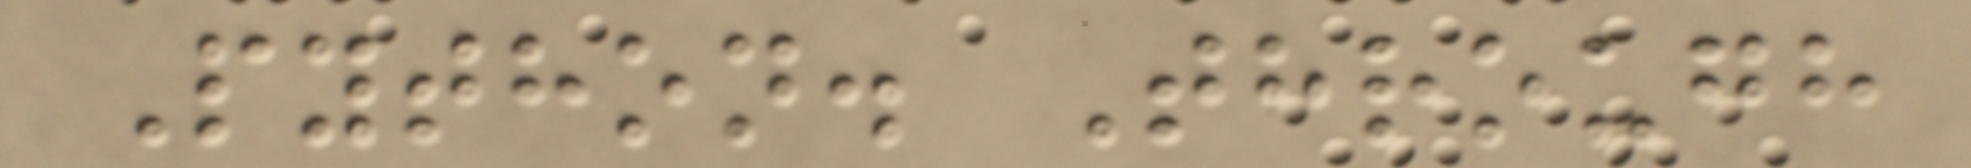Python. Through
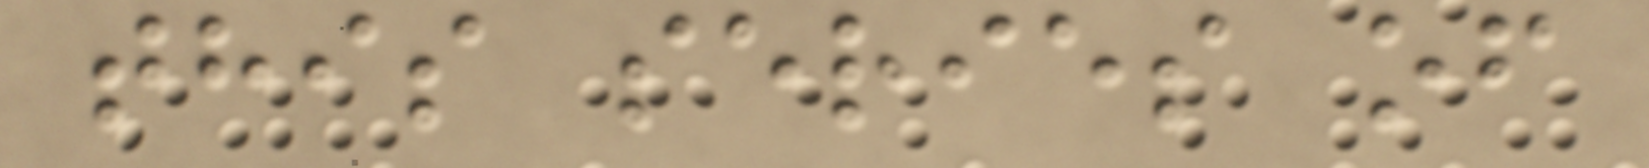this series of
